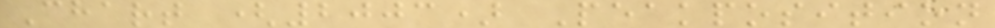Chart (2003) Peakposition
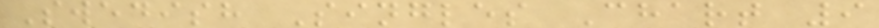Swedish Singles Chart 9
